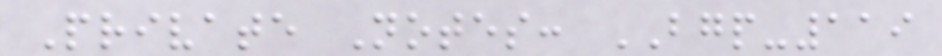Private Notes: BGP-119
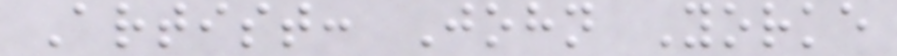Artist: John Yorke
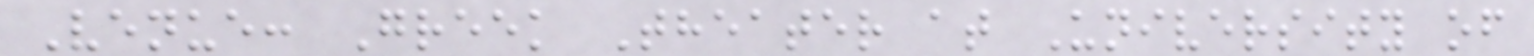Venue: Greek Theater at University of
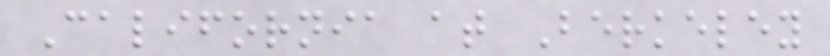California at Berkeley
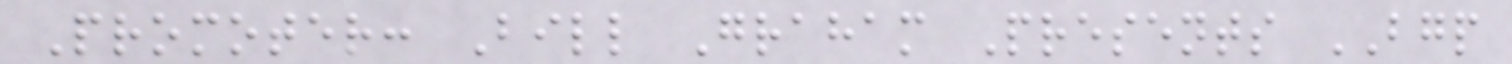Promoter: Bill Graham Presents BGP
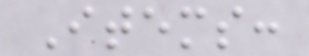Items:
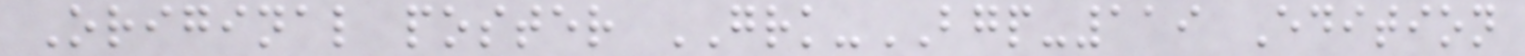Original poster GRK-BGP-119 Edition
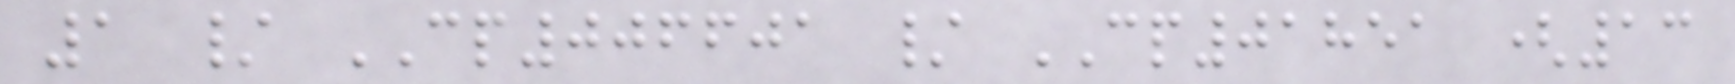1 / CP006601 / CP01851 (13
